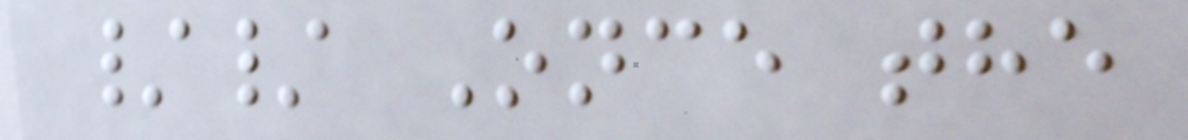// Once the
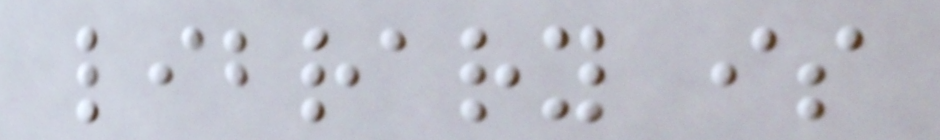library is
